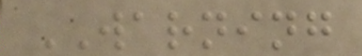WARNING
